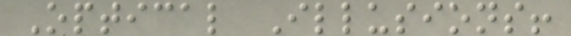Optical Illusions!
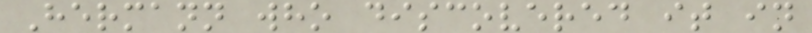Hermann who discovered it in
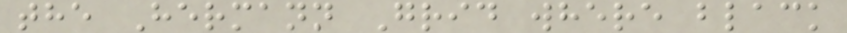the Hermann Grid where black
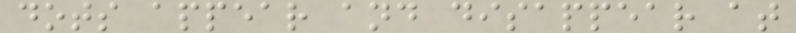dots appear and disappear at
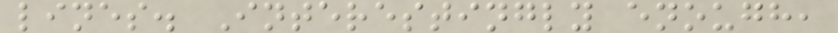lines. Interestingly enough,
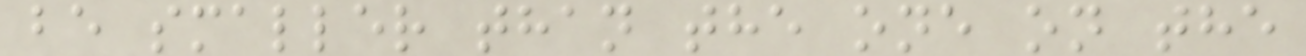be smaller than the one on the
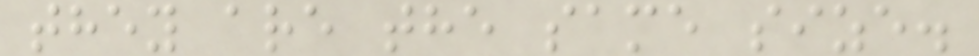they are the same size.
